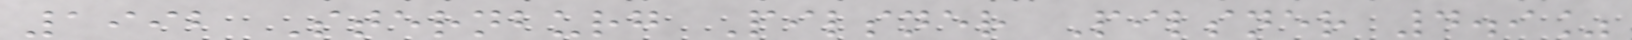1992 Sternburg Pilsner Pilsner 4.9%
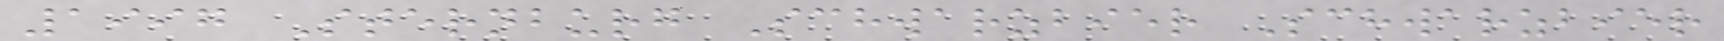1997 Sternburg Schwarzbier Schwarzbier
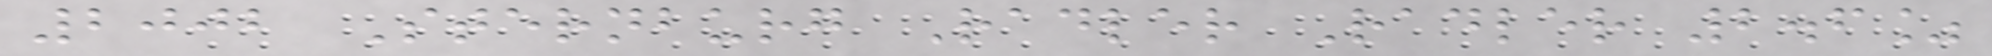2002 Sternburg Radler Radler 2.6%
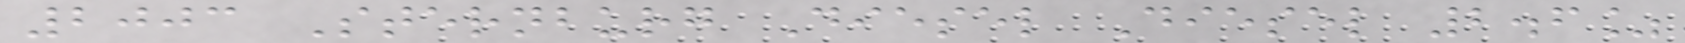2003 Sternburg Diesel Diesel 2.6%
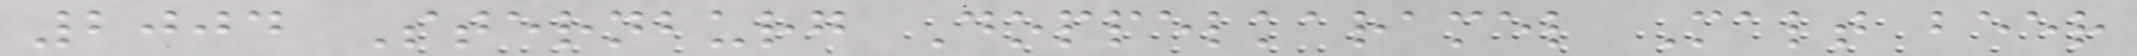2004 Sternburg Doppelkaramel Malt beer
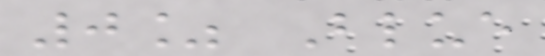0% Blue
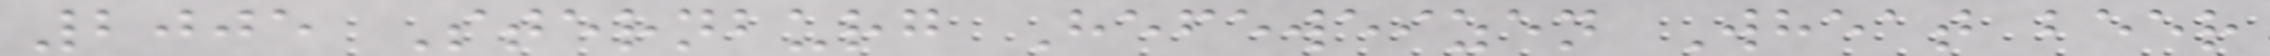2005 Sternburg Hefeweizen Wheat beer
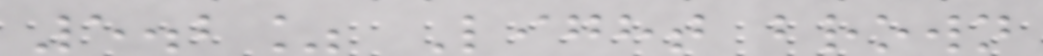5.2% Light brown
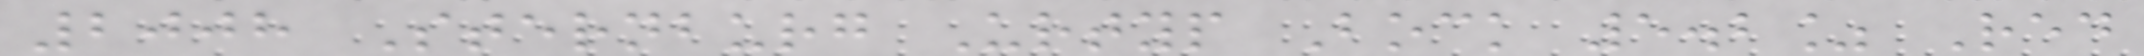2008 Sternburg Urtyp Bock 5.2% Red
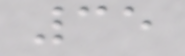35
